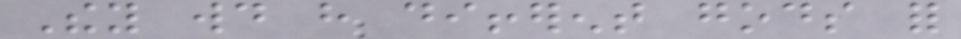They would have different gods for
